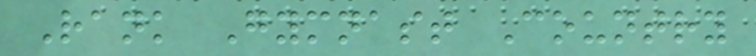Rank Gymnast Country
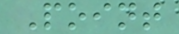Point
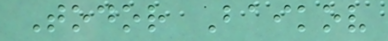Todor Baikov
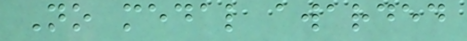No medal awarded
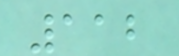112
